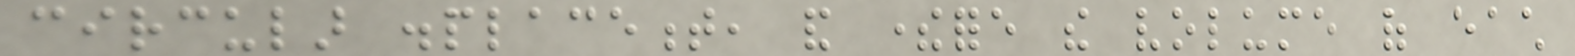circular displacement, and therefore the volume of each
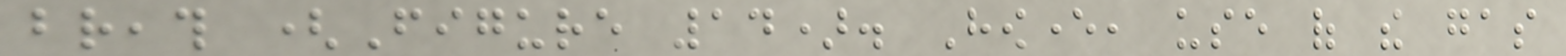breath (Figure 14). However, use of the gas
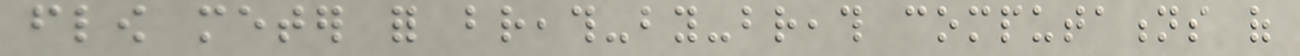flow meter for breath-by-breath computations of
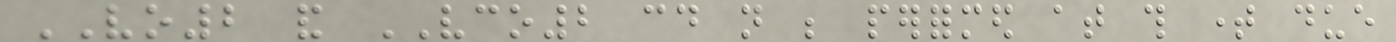VO2 and VCO2 could not be performed at this time due
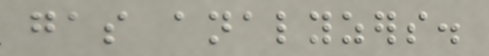gas analyzers.
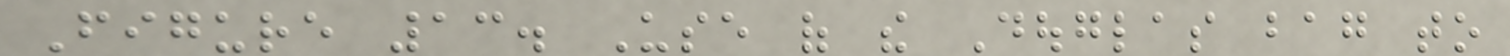Figure 13. Use of the Douglas bag to
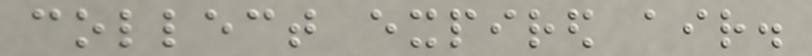collect expired air.
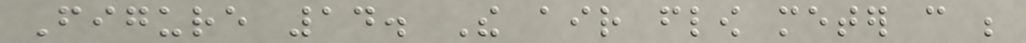Figure 14. The air flow meter can be
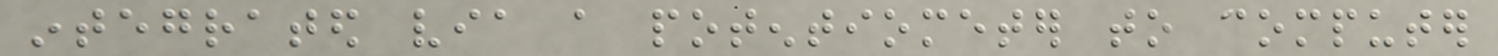integrated via a potentiometer to computer
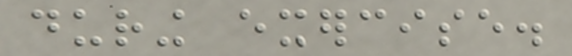during exercise.
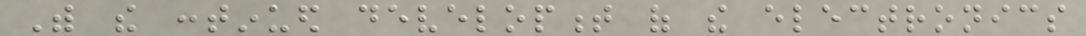With the continued development of the electronics
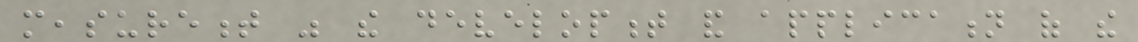measurement was the development and application of the
